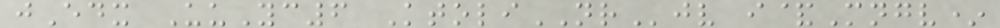jEdx UuYc6 KtoliNRjv i&Mngv*
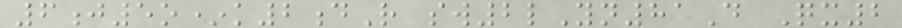6j5o*k2dR sw2lYn81D Qx2
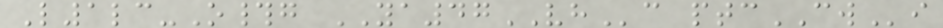L1lc-O#g YA47VHc ptcCWi
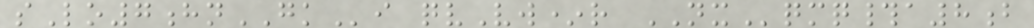sLo7hnGKi qvVw*r NXqmq#a8b
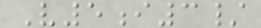V5i3/
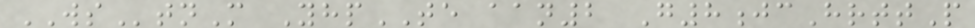WStnM YhpTE aan2 G8jcHrttP
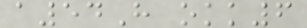a54H okk6
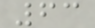63
